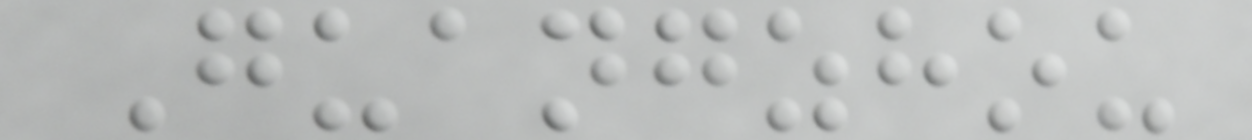Guangzhou
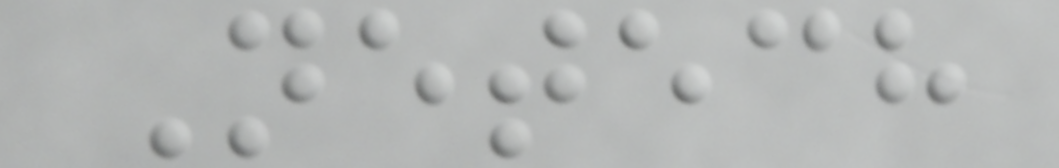Netech
